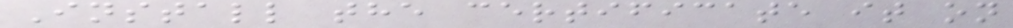Install the certificate it on
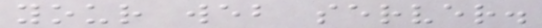your web server.
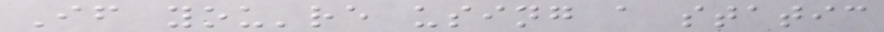If you're using a static
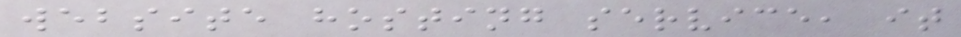website hosting service, it
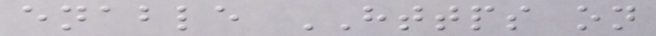enable HTTPS on
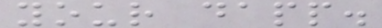your dapp.
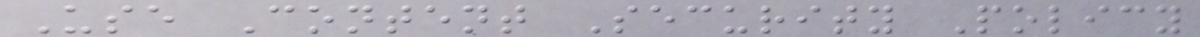Use Content Security Policy
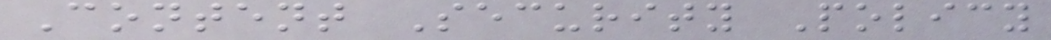Content Security Policy
